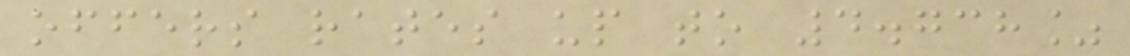offers rates up to 4.738%
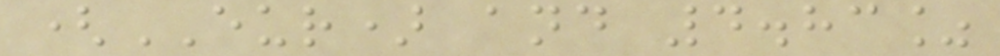(EUR) and 4.83%
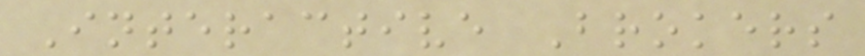Interactive Brokers
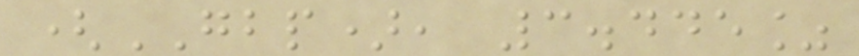(GBP), 3.445%
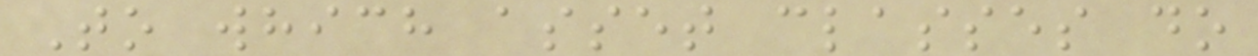To which asset classes do
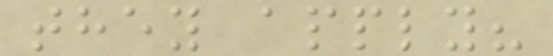they apply?
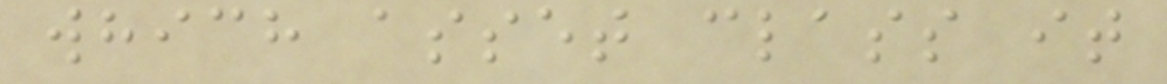which asset class it
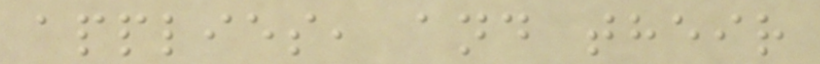applies, and their
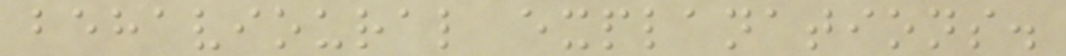behavioural explanations.
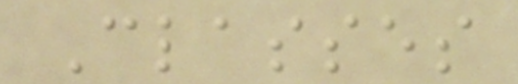Classes
